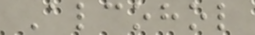Alcohol
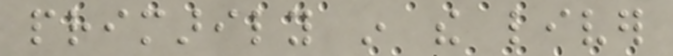primarily in the liver
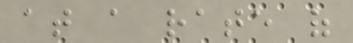at a rate of
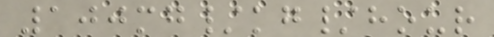100mg/kg/hour
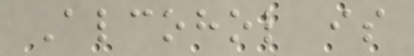Alcohol is
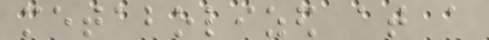metabolized at a
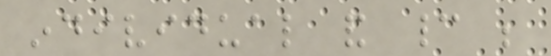individual and cannot be
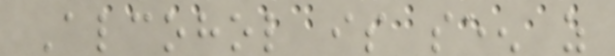Alcohol is seen as
